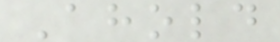Ahold
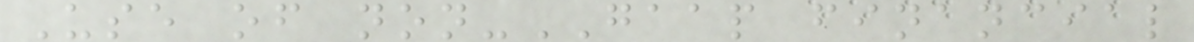Use of non-GAAP financial
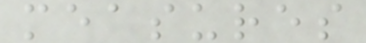measures
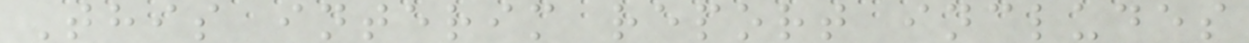This interim report includes
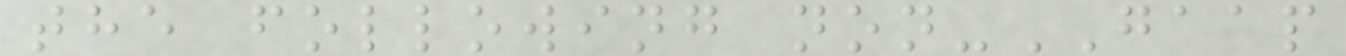the following non-GAAP
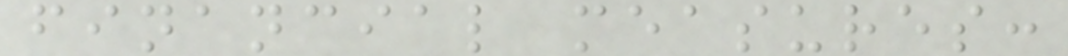financial measures:
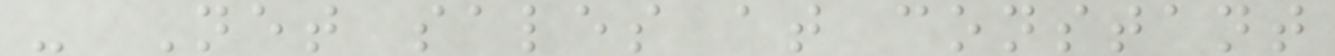- Net sales at constant
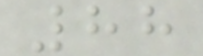88
